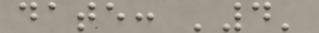date: '4'
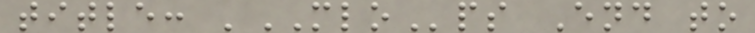title: 'MLOps End to
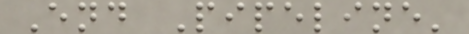End Pipeline'
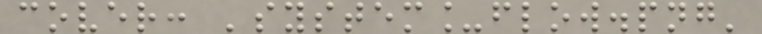cover: 'system_flow.png'
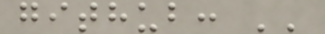github: ''
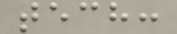tech:
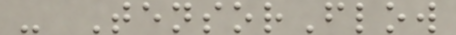- TensorFlow
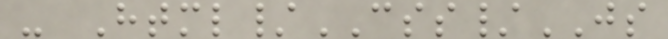- Html/CSS/JS
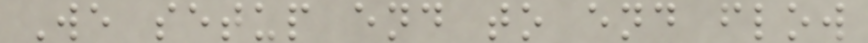We setup end to end flow
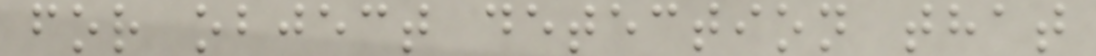for object detection that
